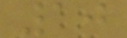10
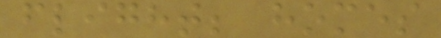flight; homes
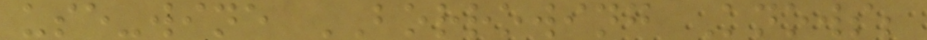use-wine BORROWING Knows;
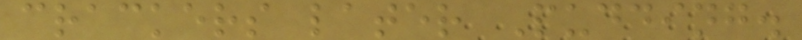crackers later Pudding.
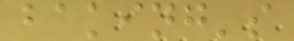baking's
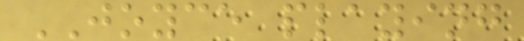JOYCE playing
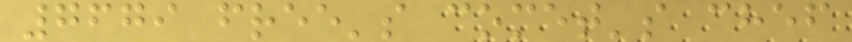7679 free's comet's chef
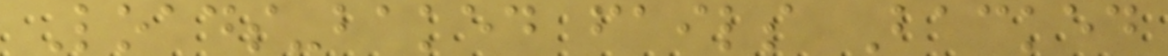Loads-baked fails Backed
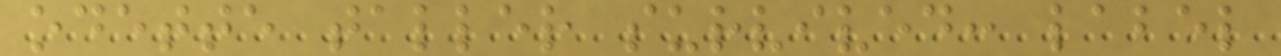odette taller survived: label
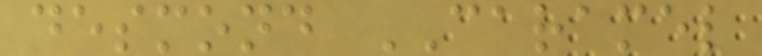desmond CARAMEL
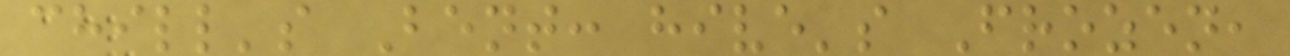chill's Bent: hive's Frozen,
